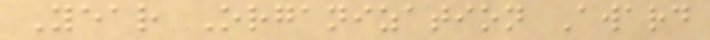Year Organization Award
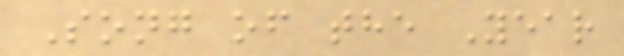Song of the Year
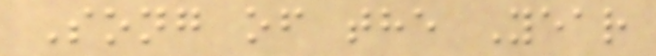Song of the Year
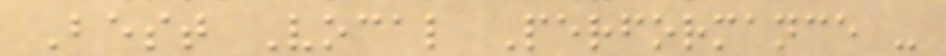Best Vocal Performance -
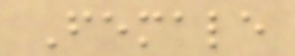Female
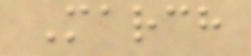March
